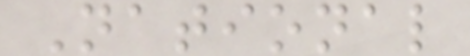National
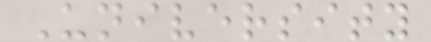University
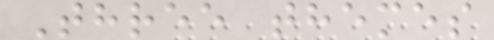Three themes
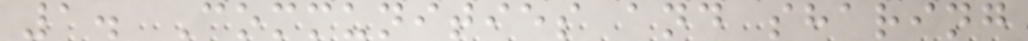1. Communities and sharing
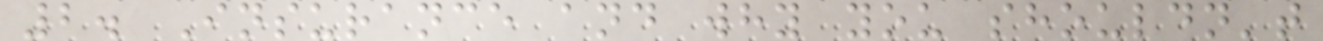2. Insurance and why you shouldn't
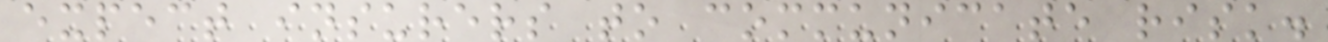expect insurers to communicate risk.
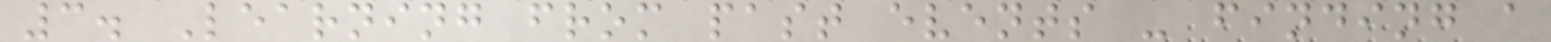3. Learning from past events - finding a
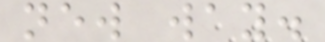new way.
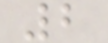2
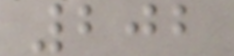202
